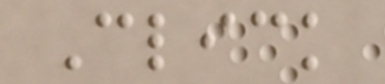Click
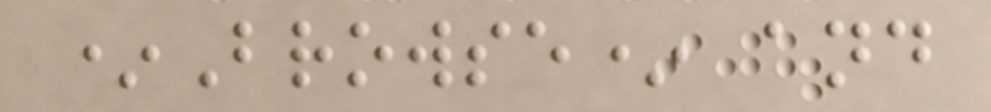*Browse* and
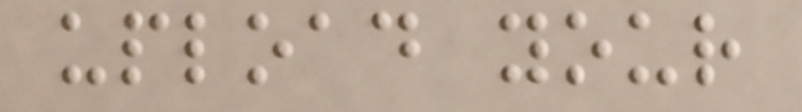upload your
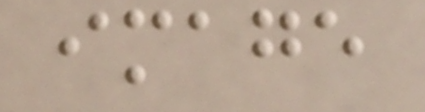image
